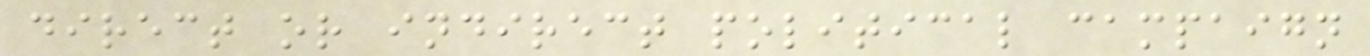direct or indirect political campaign
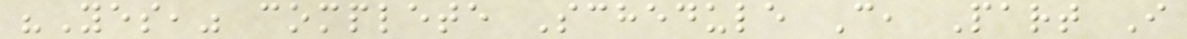"Yes," complete Schedule C, Part I
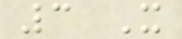3 X
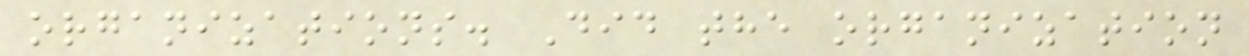organizations. Did the organization
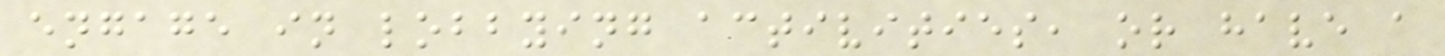engage in lobbying activities, or have a
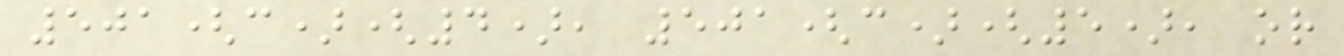501(c)(4), 501(c)(5), or
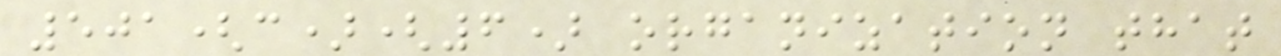501(c)(6) organization that
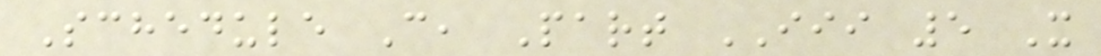Schedule C, Part III 5 X
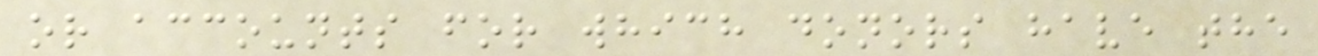or accounts for which donors have the
